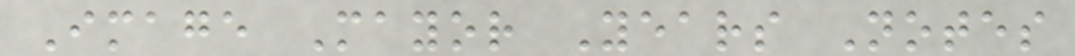Image Mayor Years Notes
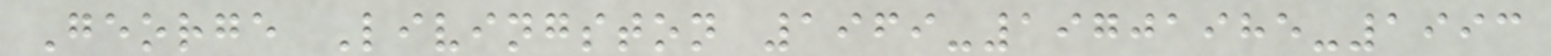George Livingston 1969-19701985-1993
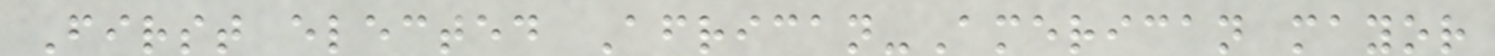First elected African-American mayor
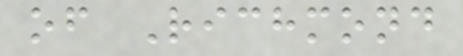of Richmond
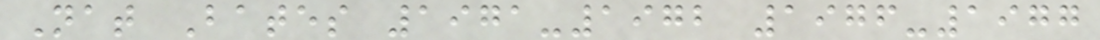Nat Bates 1971-1972 1976-1977
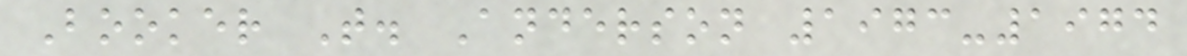Booker T. Anderson 1973-1974
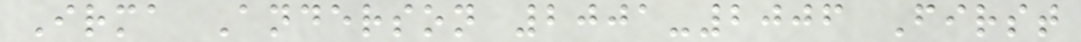Irma Anderson 2001-2006 First
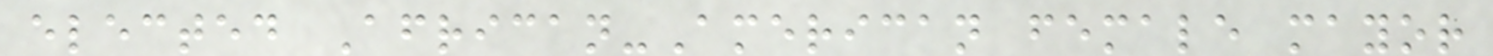elected African-American female mayor
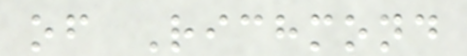of Richmond
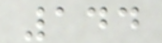144
